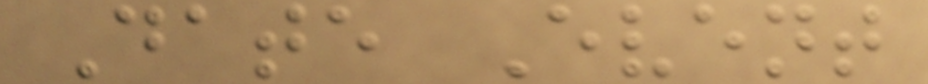Date Event
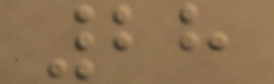28
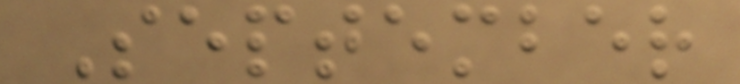September
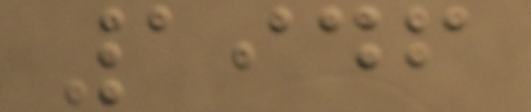1946
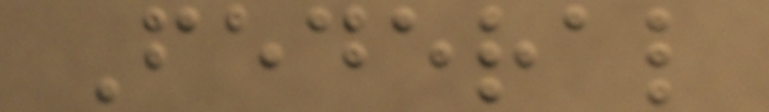Federal
